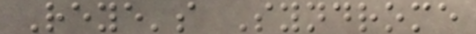Reye's Syndrome
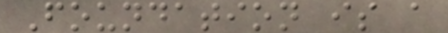Foundation is a
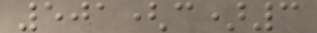501(c)3
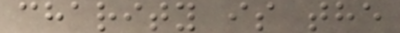charity is the
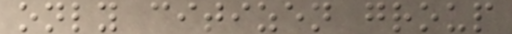only citizen group
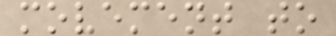movement to
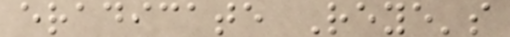eradicate Reye's
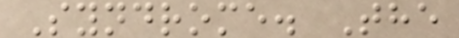Syndrome. The
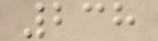238
